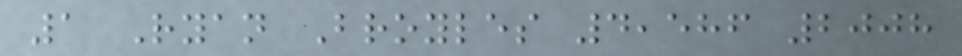1 Ryan Broyles 4,586 2008
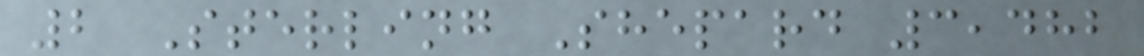2 Sterling Shepard 3,482
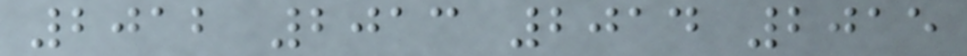2012 2013 2014 2015
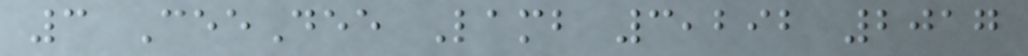3 CeeDee Lamb 3,292 2017
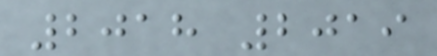2018 2019
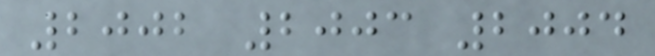2002 2003 2004
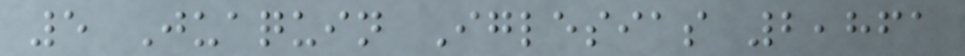5 Juaquin Iglesias 2,861
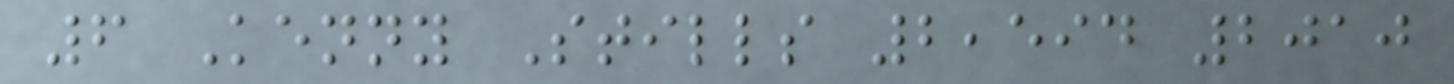6 Kenny Stills 2,594 2010
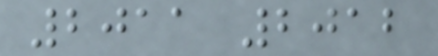2011 2012
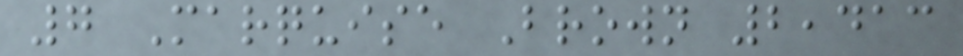7 Marquise Brown 2,413
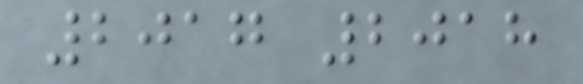2017 2018
